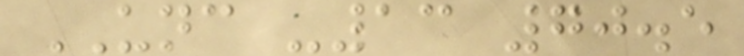UNC -13 70.5
